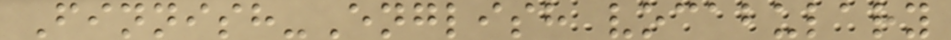Finnish-English vocabulary
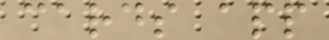cards app
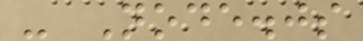- Node.js
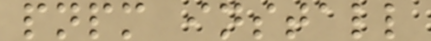pnpm install
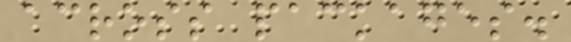across packages.
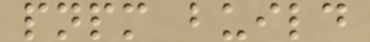pnpm build
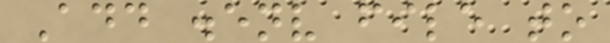Add .env file to
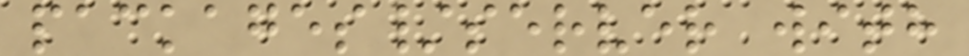packages/server with
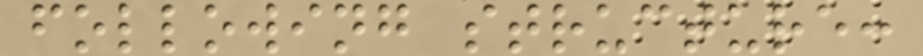following structure:
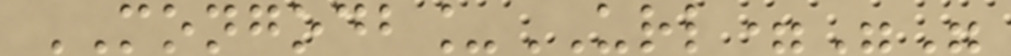MONGODB_URL=""
